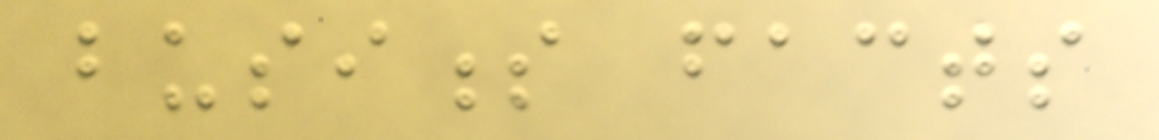business facts
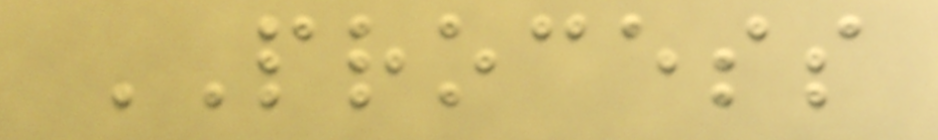PROCESS
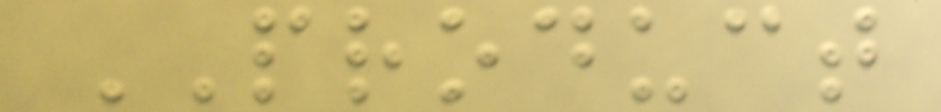PRODUCT
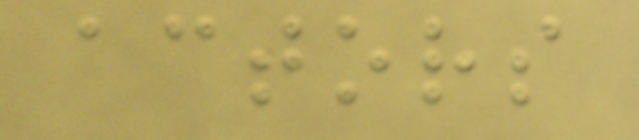actors
